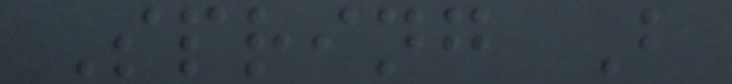Spring B
